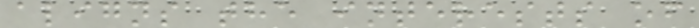aligns the interests of
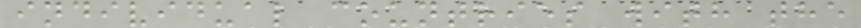individual countries with the
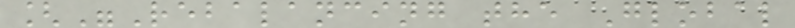["Rebalancing the Global
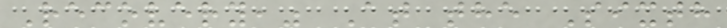Recovery," At the Sixth
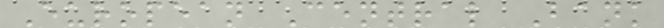European Central Bank
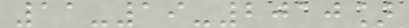11-19-2010]
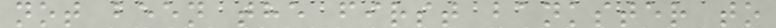not been the first bankster to
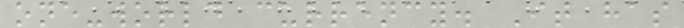one-world currency. It has
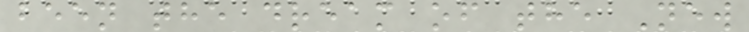been the dream of the New
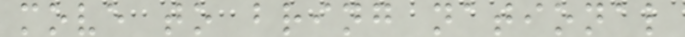move to bring national
